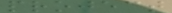project
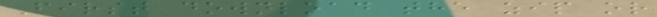First download the zip or
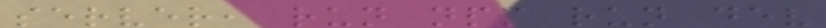server, run npm run dev
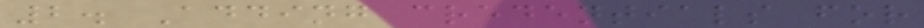2. Adding credentials for
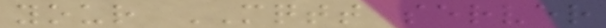your MQTT server
